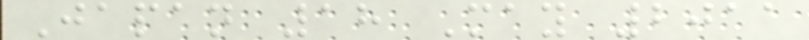Japan 18 May 2011
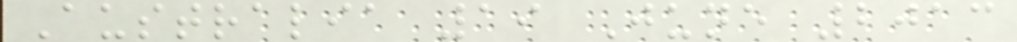Australia 19 June 2013
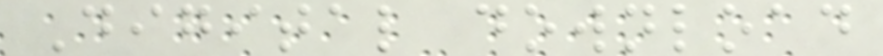Digital download
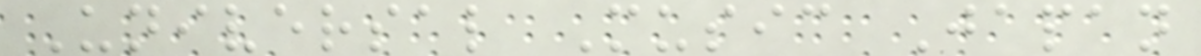Universal Music Japan
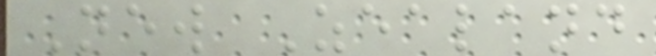New Zealand
